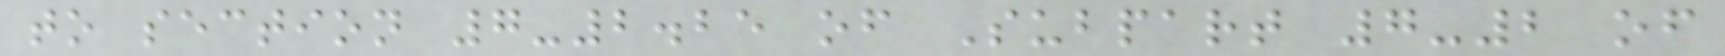to section 7-2.25 of Subpart 7-2 of
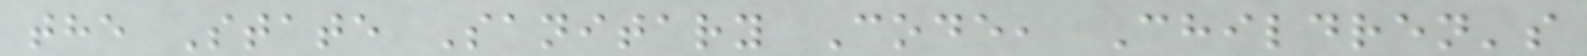the State Sanitary Code, Children's
